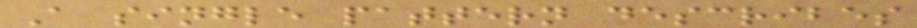A single pattern describes
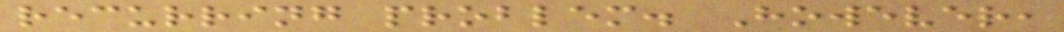recurring problem. However,
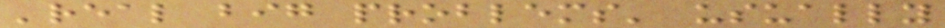'real big problems' usually
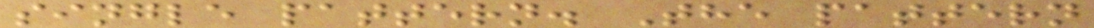single pattern. The pattern
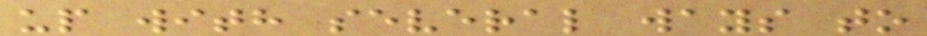up with several ways to
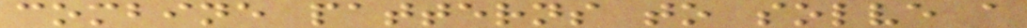combine patterns to solve a
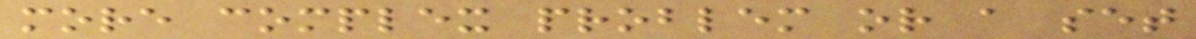more complex problem or a set
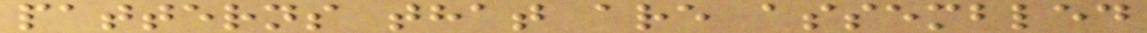patterns that are assembled
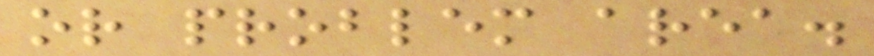or problem area.
